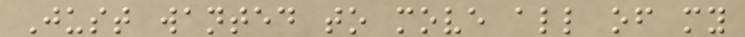Just wanted to move all of my
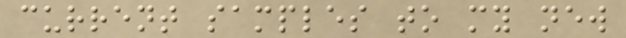current samples to my new
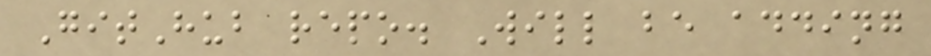GitHub repo. Will be adding
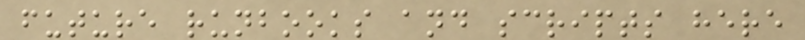future runbooks and scripts here
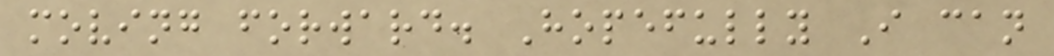moving forward. Hopefully I can
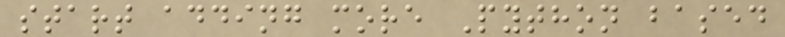start adding more Python based
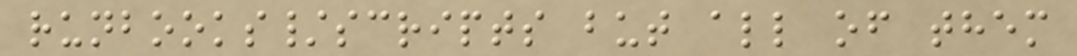runbooks/scripts but all of them
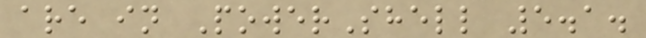are in PowerShell 5.1.
